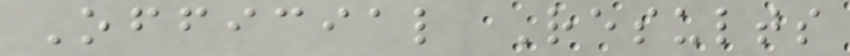Official Results
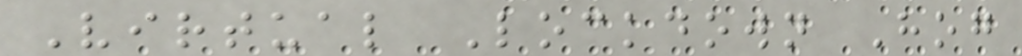Virtual Lockdown Hog
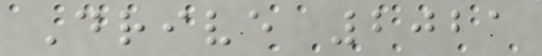Drive 2021
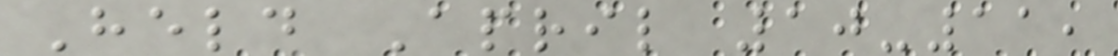Held April 10-11,
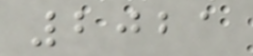2021
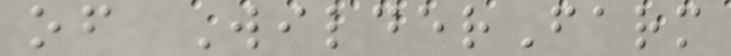of WilderFarm
